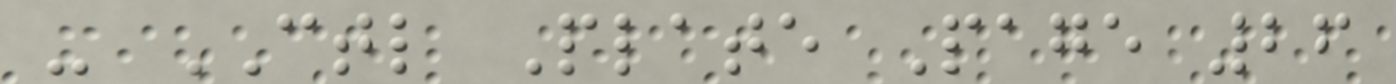- CTL Plate Page 26
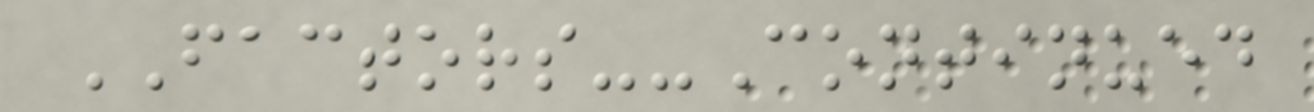FACTORS--Continued
